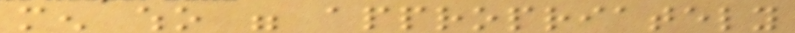men who were appropriately
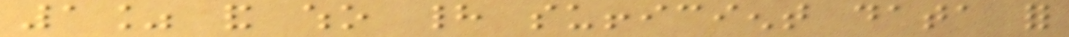1% and who had sufficient data for
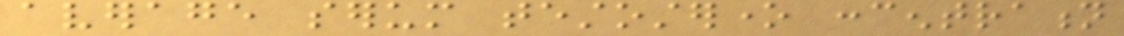average serum testosterone concentration
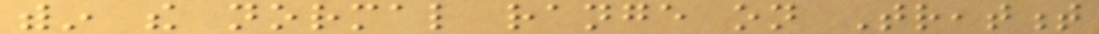within the normal range on Treatment
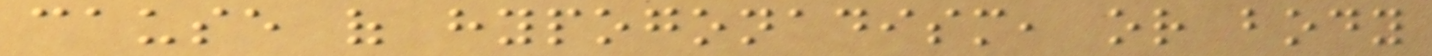cause of hypogonadism, or body
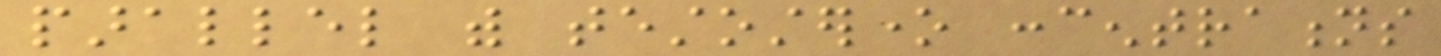parallel with testosterone concentrations
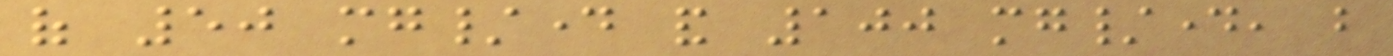of 50 mg/day and 100 mg/day, but
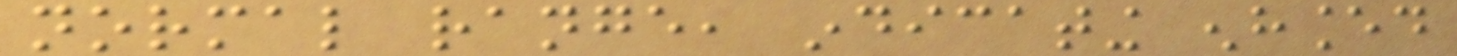normal range, indicating enhanced
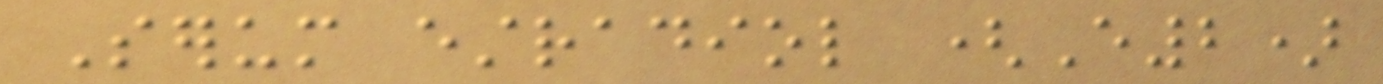Serum estradiol (E2)
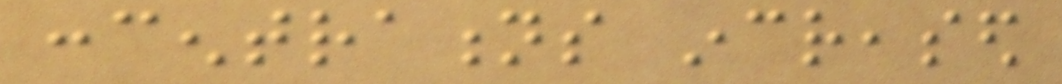concentrations increased
